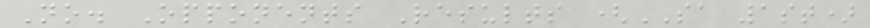No. Opponents Results (SA 1st)
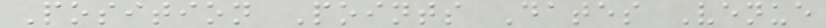Position Points Dates Venue
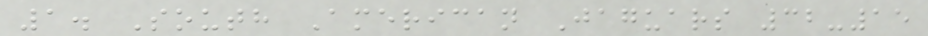1. South American Jaguars 32-15
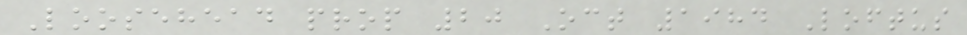Loosehead prop 20 Oct 1984 Loftus
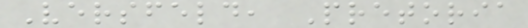Versfeld, Pretoria
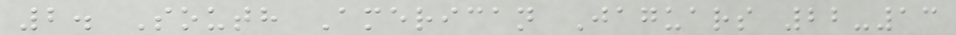2. South American Jaguars 22-13
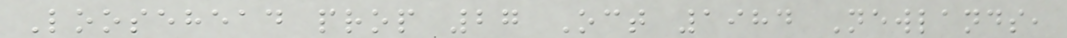Loosehead prop 27 Oct 1984 Newlands,
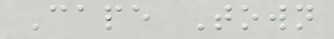Cape Town
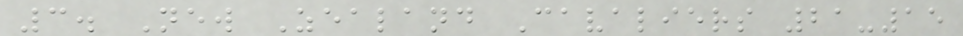3. New Zealand Cavaliers 21-15
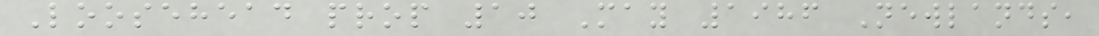Loosehead prop 10 May 1986 Newlands,
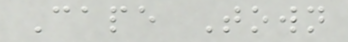Cape Town
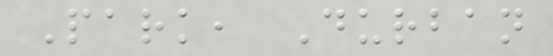Park, Durban
